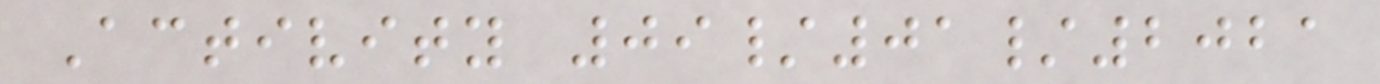Activity 09/01/2021
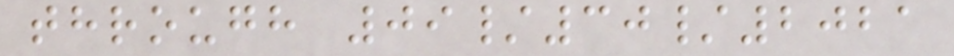through 09/30/2021
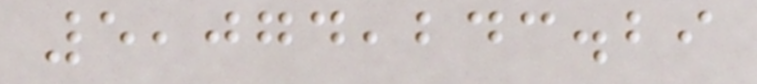5,074,243.29
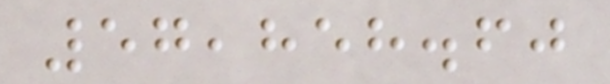57,858.60
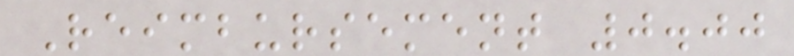Reimbursement 0.00
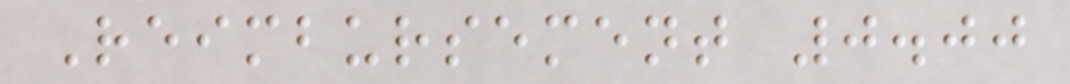Reimbursement 0.00
